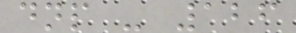dnp - 126
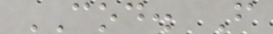COD. F
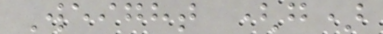Weight (g)
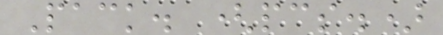Pack. (pcs.)
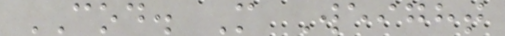COD. M Weight
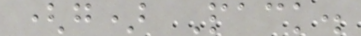(g) Pack.
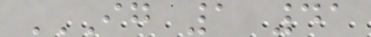IG 1 41
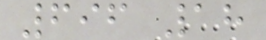696 18
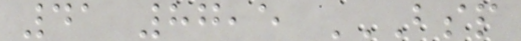41 87,5 BSP
